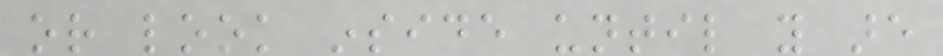or look inside until you are
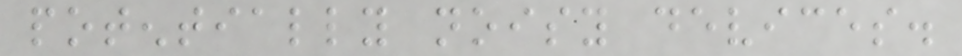potentially noisy devices.
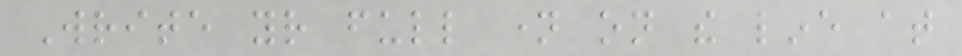Write your full name on the line at
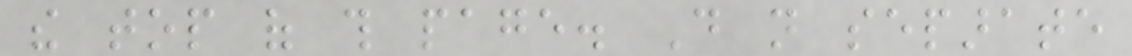the top of this page. Do not separate
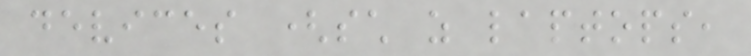devices (such as laptops,
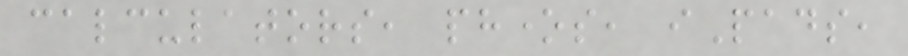calculators, phones, iPads,
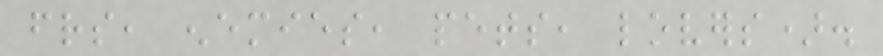friends, enemies, pets, lovers).
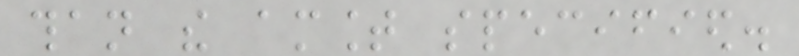than the amount specified.
